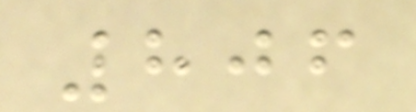806
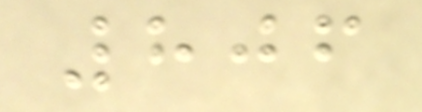806
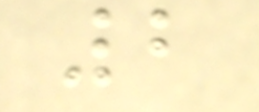2
